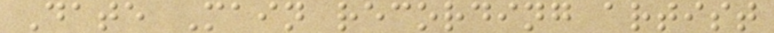Date Main recording artist
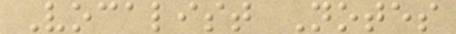Vocalist Notes
